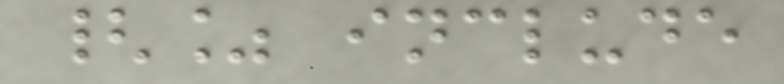{% include
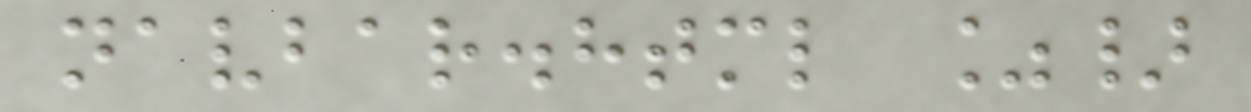navbar.html %}
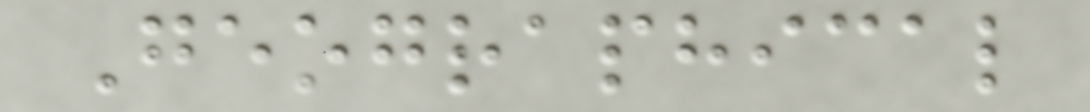Geographical
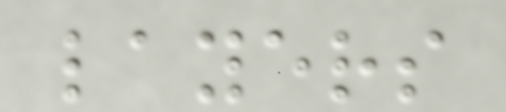layers
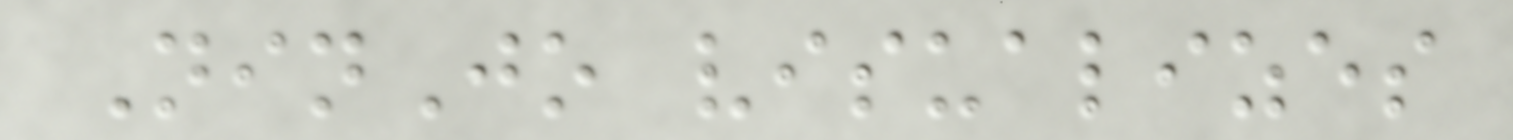NinJo visualizes
